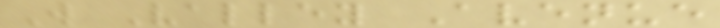W Valley Avenue
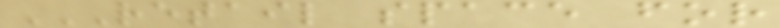RETAIL SPACE FOR
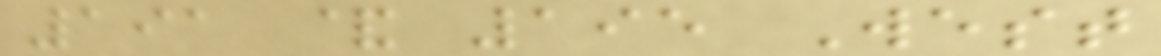191 & 195 West
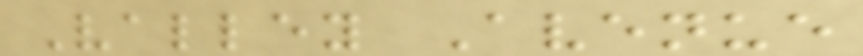Valley Avenue
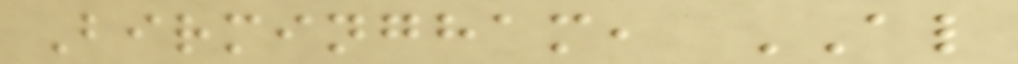Birmingham, AL
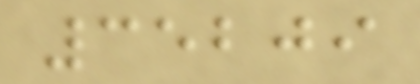35209
